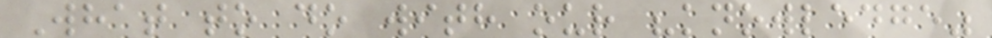What to do with our "knowledge"
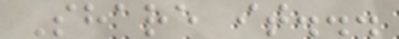Share it...
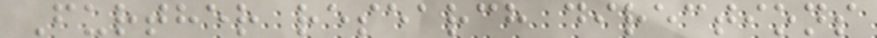Further research directions
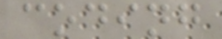coding
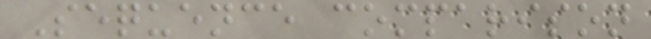Sequence comparison
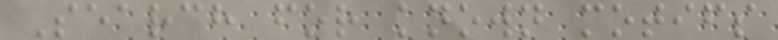Search for known motifs
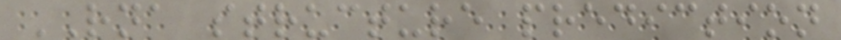RNA structure prediction
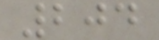204
